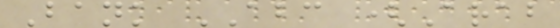Bank ABC (Arab
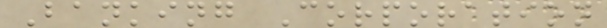Banking Corporation
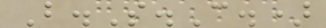B.S.C.)
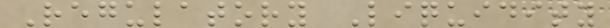Regulatory Liquidity
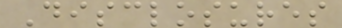Disclosures
